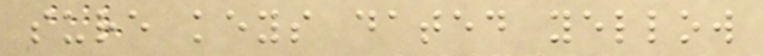sure keys dated yellow
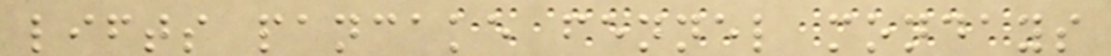lifts pancake fennel mondays
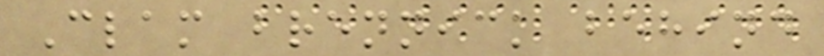Clam brennick behind
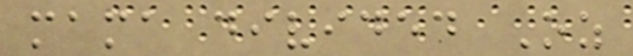mama divided Oz
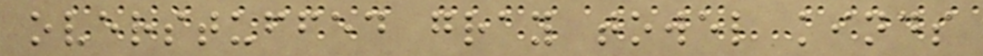overstuffed gray towel kinds
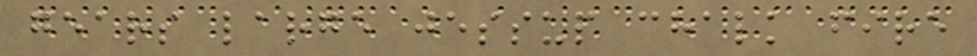gears large jessup chalk fire
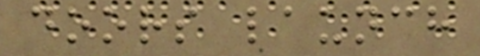doors launch
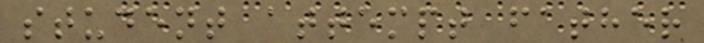student attempt father
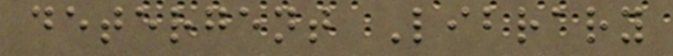detergent Library
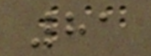81
